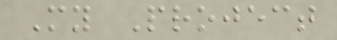My Project
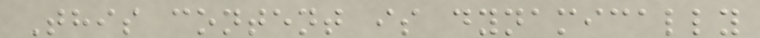This content is dynamically
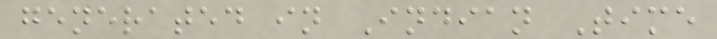generated in Indian Time
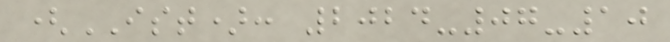(IST): 2024-07-10
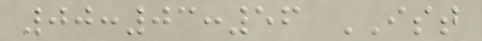00:03:56 IST
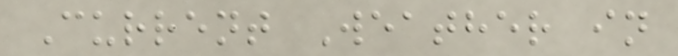Current Weather in
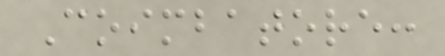Coimbatore:
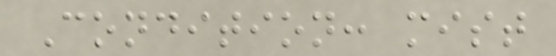Condition: mist
